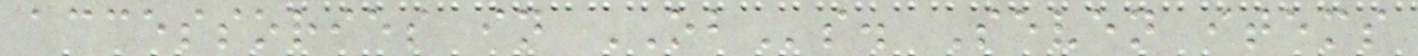accessories in OBs. Seven items
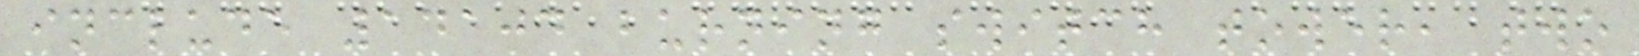include 14104 burning switch tower, two
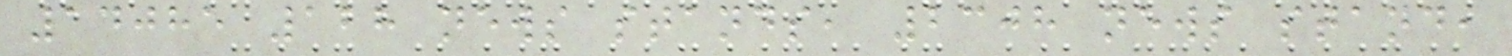14085 128 news stands, 2308 news stand,
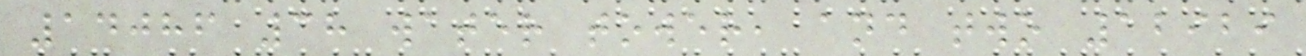14086 38 water tower, and two 12929
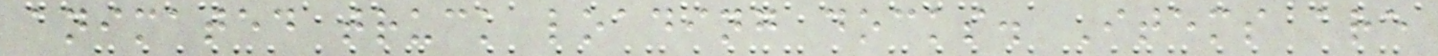animated truck loading docks. Items are
